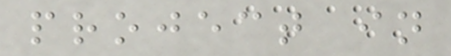project in
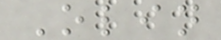Olin
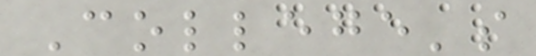College's
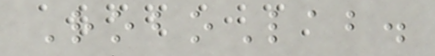RoboLab.
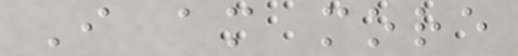I am more
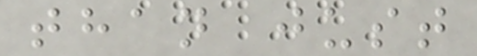than just
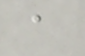a
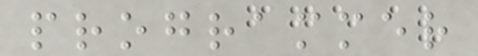programmer
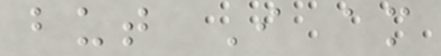but I am
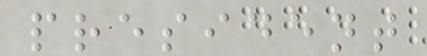president
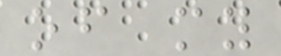of my
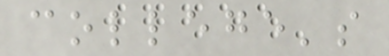college's
